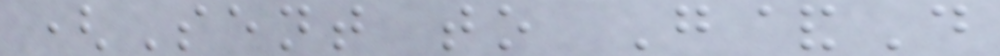(Sent to G&D
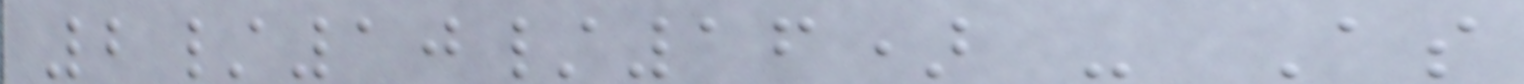2/10/16) - As
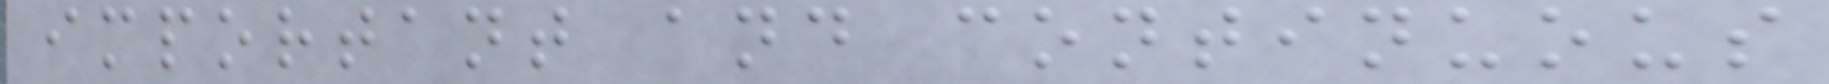important and continuous
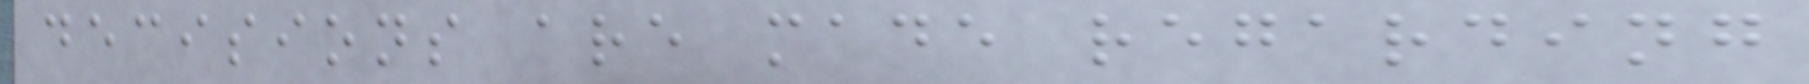decisions are made regarding
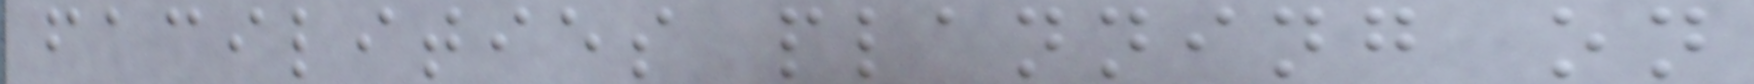facilities planning on
